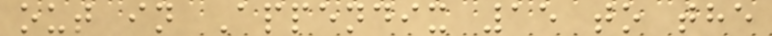out in Appendix 15 to the
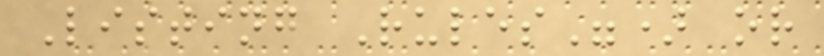Listing Rules") or
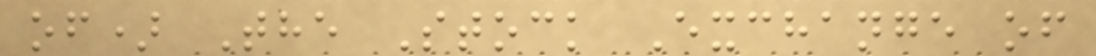of) The Stock Exchange of
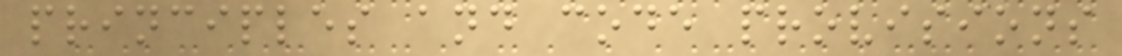principles and code provisions
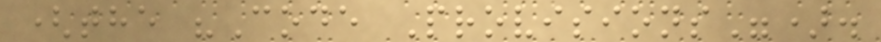(the "Code Provisions").
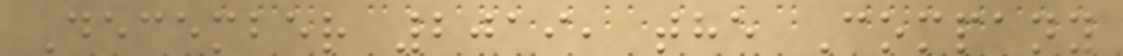December 2019, the Company
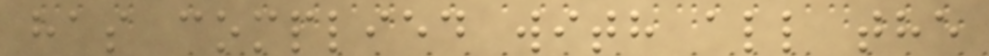has complied with all the
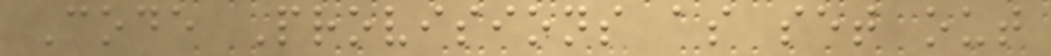Code Provisions as set out
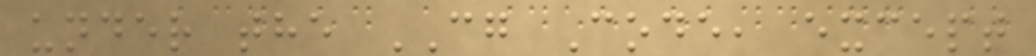under the CG Code, except
